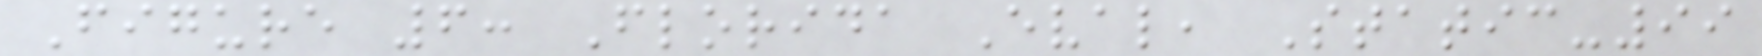Figure 6: Florida Eval, Static-99
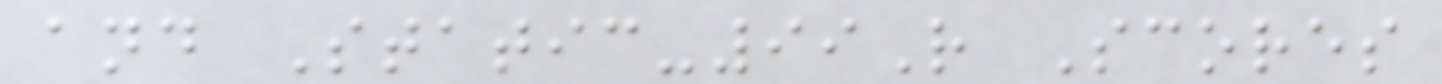and Static-99R Scores
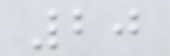20
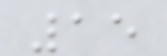15
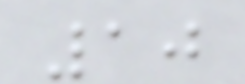10
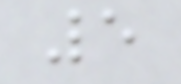5
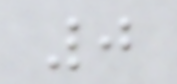0
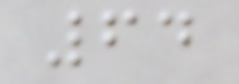64
